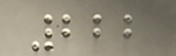222
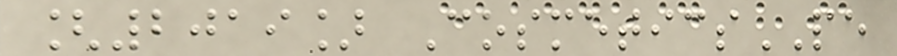[2019] CosmeticsPE
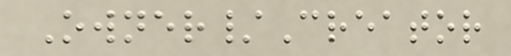Owner/Creator
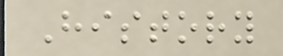History
